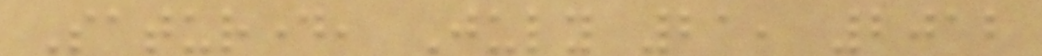Saturday, July 21, 2012
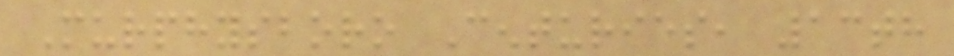Murphysboro Centuries, 13th
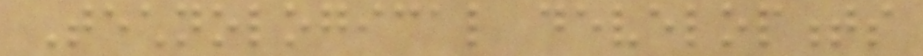Technological developments
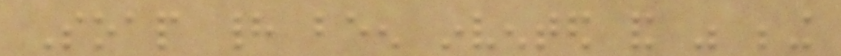Soap had been invented and was being
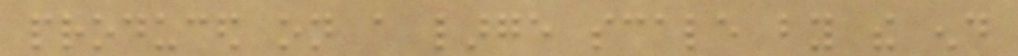produced on a large scale by the end
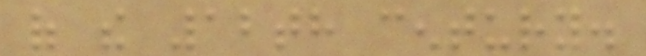of the 12th century.
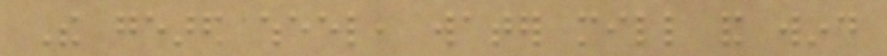The geared wheel, water mill and wind
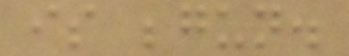is begun.
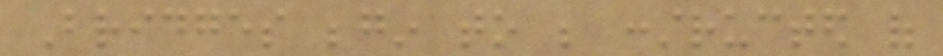Bridges begin to be constructed of
